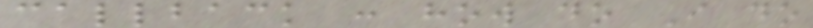callback : how do I do
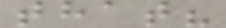that?
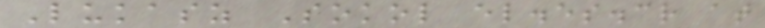Lukasz Sokol el.es.cr at
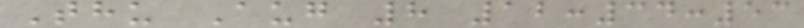Thu Aug 8 12:34:53
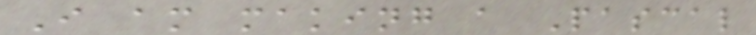I am making a Pascal
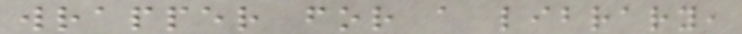wrapper for a library,
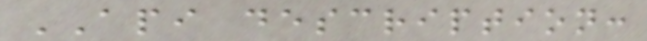API description:
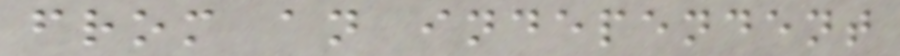from an independent
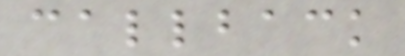callback
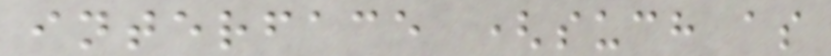interface (such as
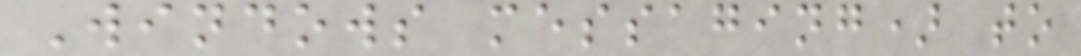Windows messaging) to
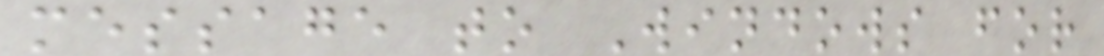message to Windows for
